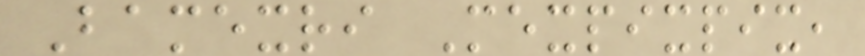Bamexri Mexpixpix,
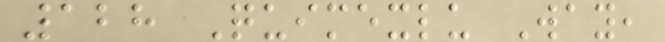128 Quimexlu Way,
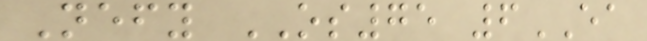Nefy OS75 6EA
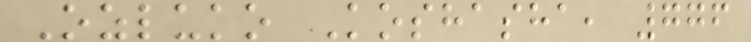Ozluko Koshasha, 776
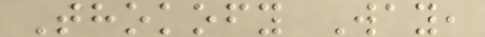Thokofy Way,
